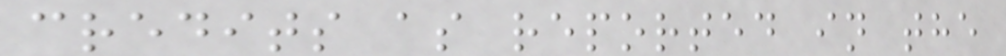credits as reported in the
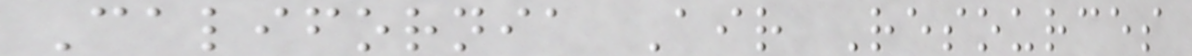California Air Resources
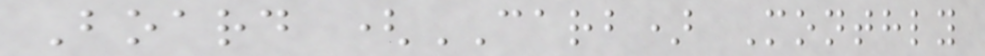Board (CARB) Monthly
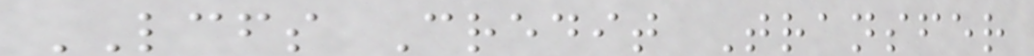LCFS Credit Transfer
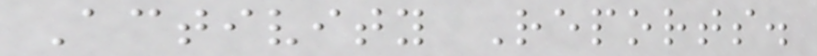Activity Reports.
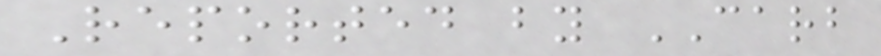Reported by CARB
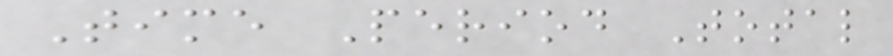Time Period Total
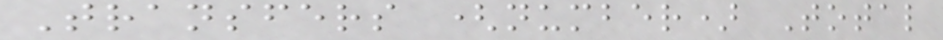Transfers (number) Total
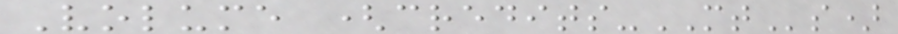Volume (credits-MTs)
